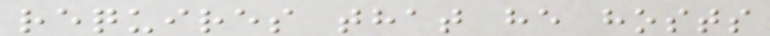requires that he hosts
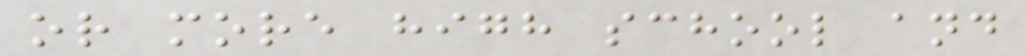or more high school and
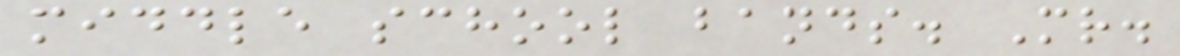middle school bands. Mr.
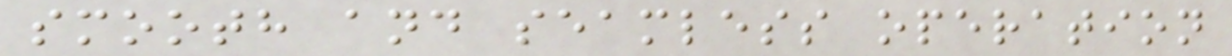smooth and seamless operation
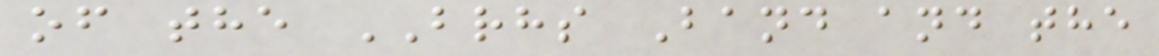of the BRHS Band and the
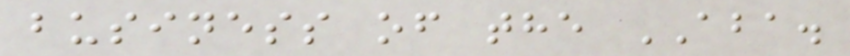business of the ABA.
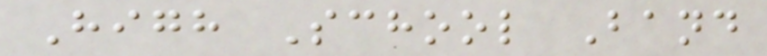High School Band
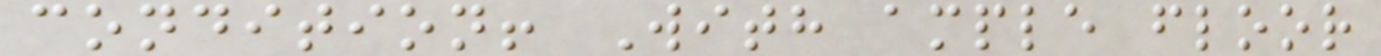condition! With ample floor
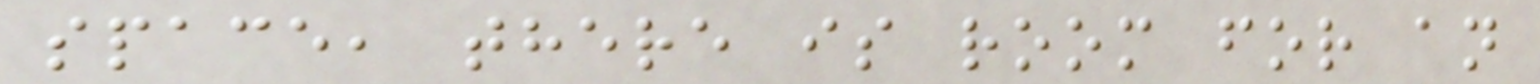space, there is room for an
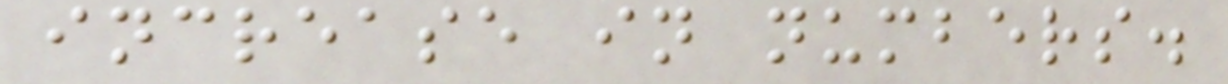increase in numbers.
